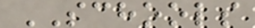SCHOOLS
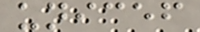unicef
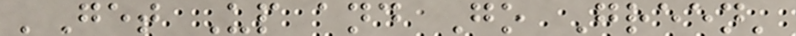'Get Up and Go Green'
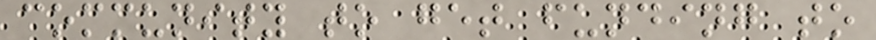community to get funding to
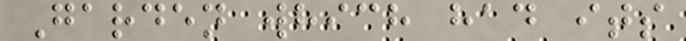Garden which had its
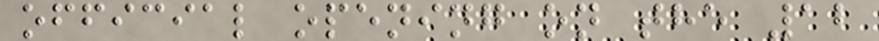official opening on the 12
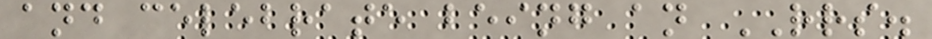and celebrate being an RRS.
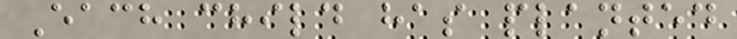Each child has planted
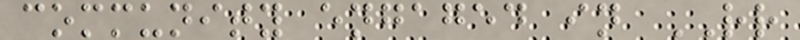community engaged in RR
